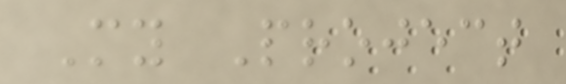My Project
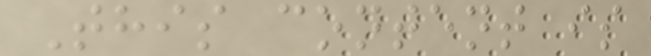This content is
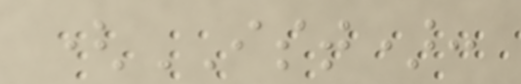(IST):
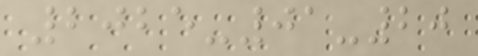2025-01-20
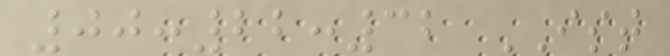00:22:32 IST
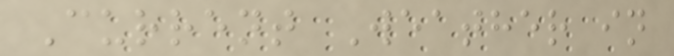Current Weather in
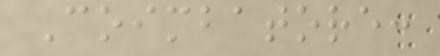Coimbatore:
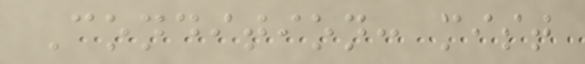Condition: mist
